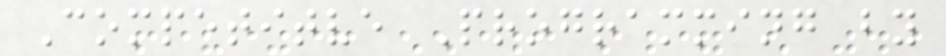Competitve Programming by
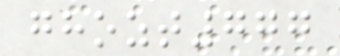ghozt777
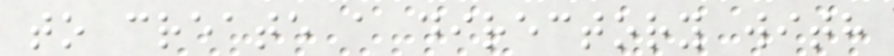to create a directory with
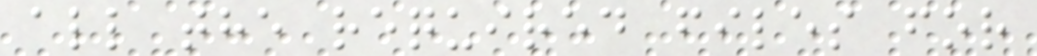all the required files for
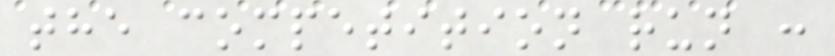the competition run :
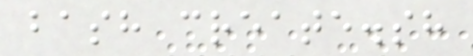bash create.sh
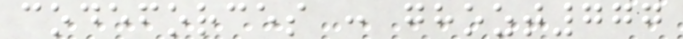codeforces : ghozt777
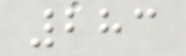283
